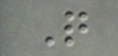Q
